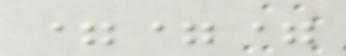===
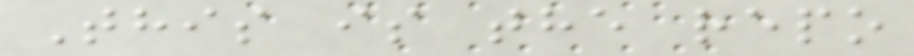This is the repo
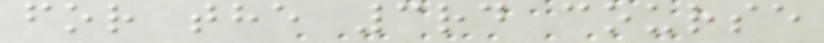for the 3rd course
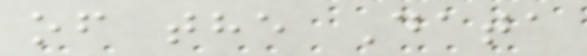of the Data
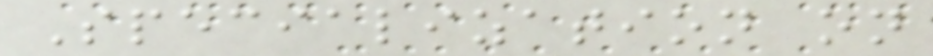Specialization on
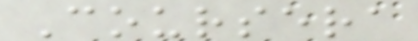Coursera
